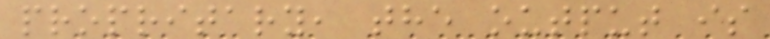propritary, the output is
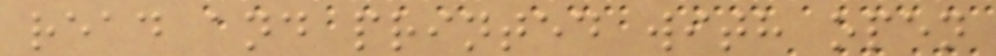read and printed with open
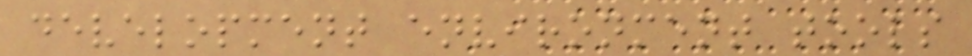development environment tools
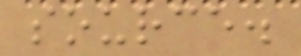source.
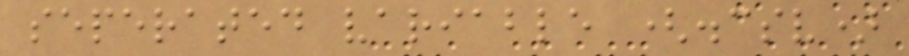seperated variable (.csv)
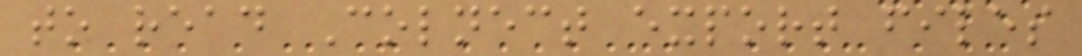to read Colnect export files
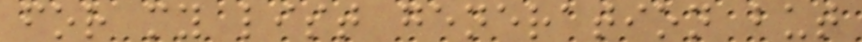for my list generation but
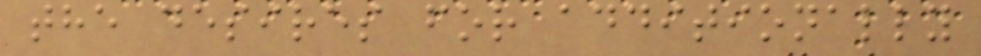the desires for additionally
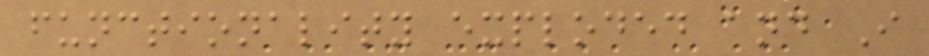functionality exploded and I
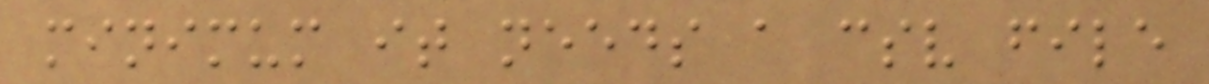minimum it needs a csv file
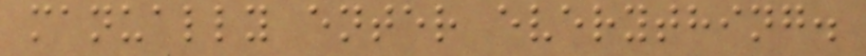manually enter everything.
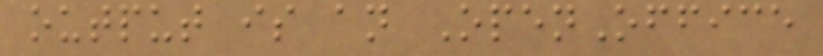output is an OpenOffice
